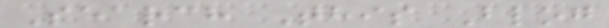Search This Blog
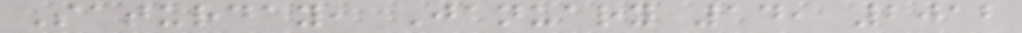Saturday, January 14, 2012
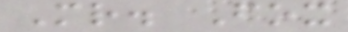Mr. Fox
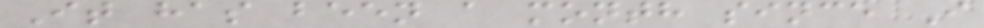It has been a month since I
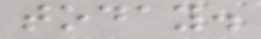today.
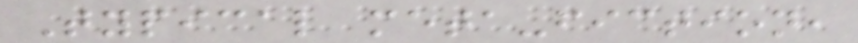Typical meta-fiction,
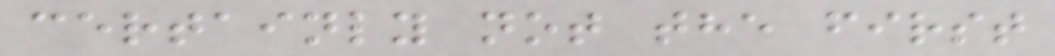certainly not the first
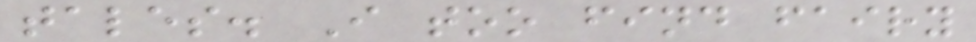tales. I too find fairy
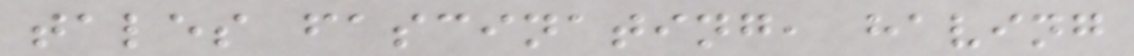tales fascinating, having
